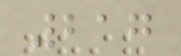217
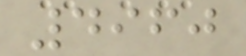4960
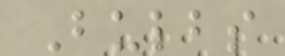Bulbs
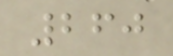260
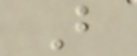B
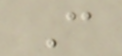C
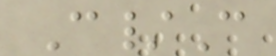C/C
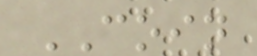COIN
